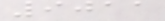9011
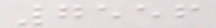7556
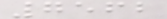7562
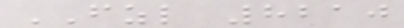FZL 8210
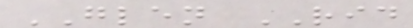GLEN RID
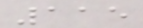115
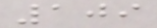109
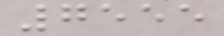7555
